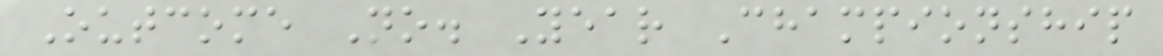Outcome No. Year Championship
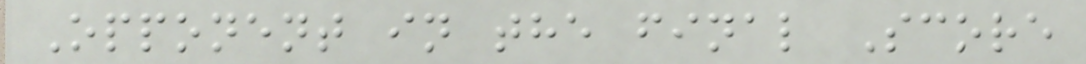Opponent in the final Score
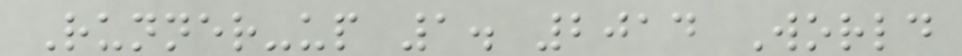Runner-up 1. 2014 World
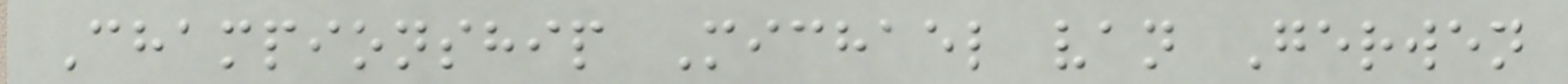Championship Michael van Gerwen
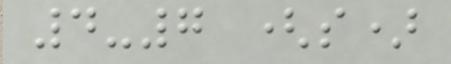4-7 (s)
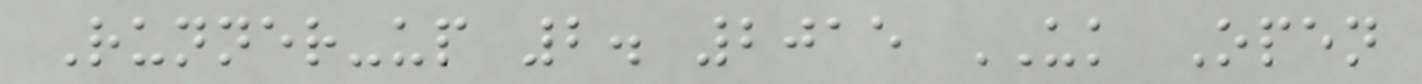Runner-up 2. 2015 UK Open
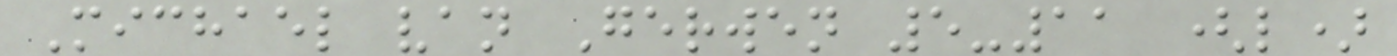Michael van Gerwen 5-11 (l)
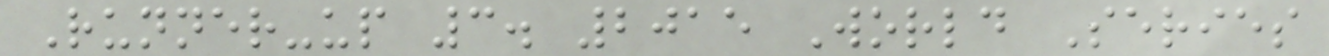Runner-up 3. 2015 World Series
